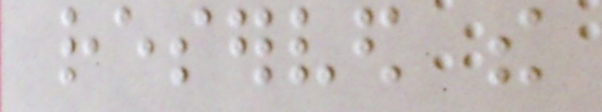reserved the
